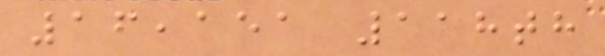16,151 118th
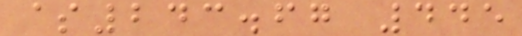$243.67 445
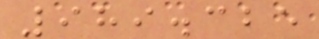989.325
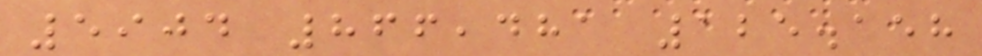5904 866,481 125.158
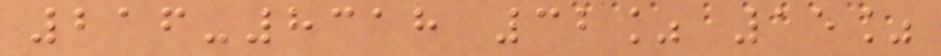216-8318 32% 15%
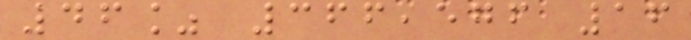46% 366,576 16
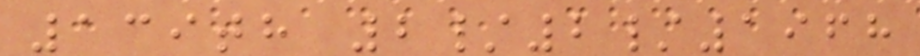139th 2/2/1968
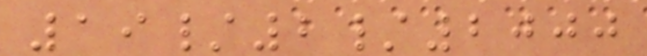19/2/2000
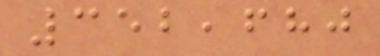352,680
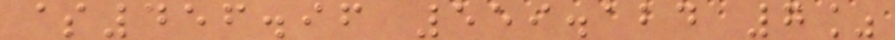$456.96 559.124 7%
